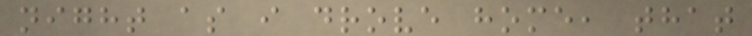night as i drove home, that
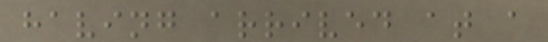having arrived at a
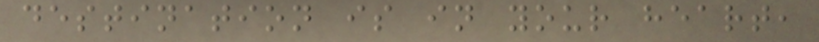destination is in your heart,
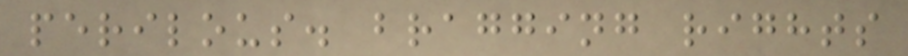perilous. bragging rights
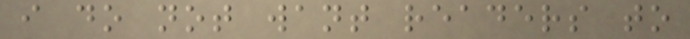i do not want readers to
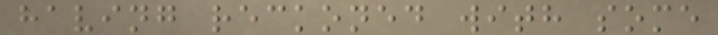having reckoned with some
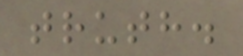truth.
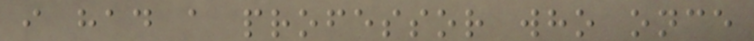i had a professor who once
